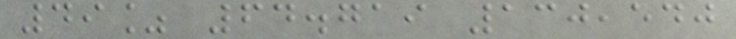49% 64.719 130,540
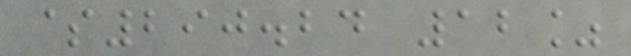$290.24 12%
